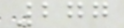277
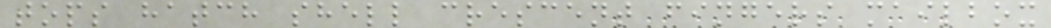tops hatch shell crescent fingers mailbox
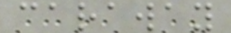caraway
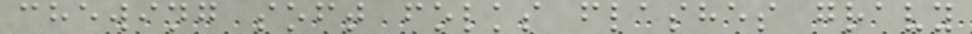chewing soft folks flashes gravy
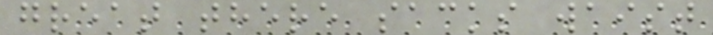great there sacks waist
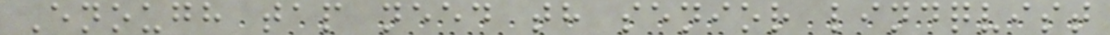Enough tap need th senior lindqvist
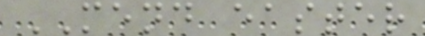MEND easter
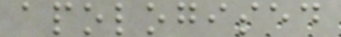apologised
